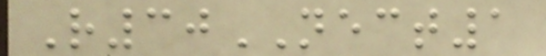R30NECT1
